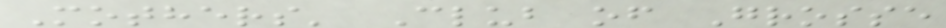Mothers' Club of Grosse
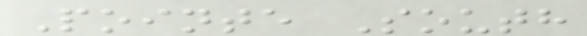Pointe South
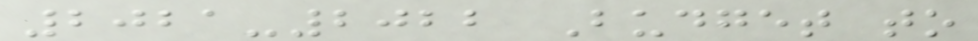2021-2022 Budget to
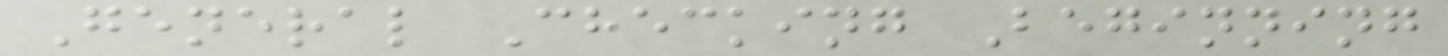General Checking Beginning
